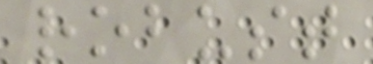robust
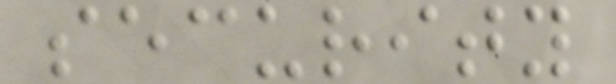security
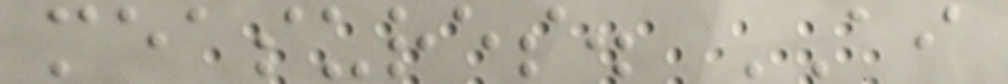measures. AI
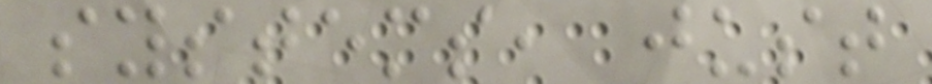systems, just
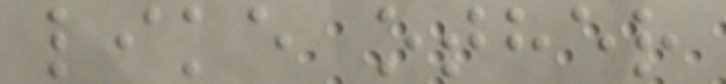like other
